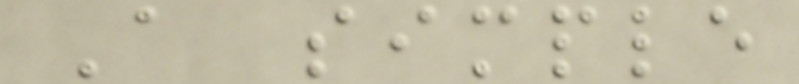A simple
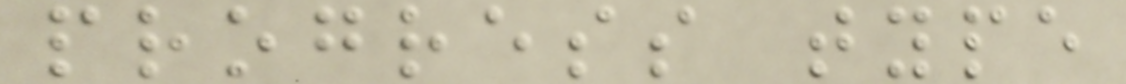progress type
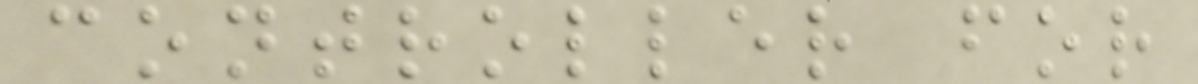controller for
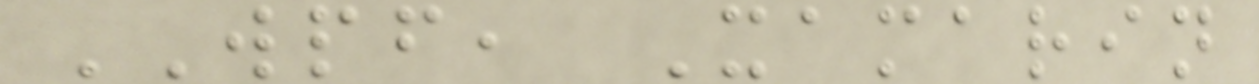WPF, Xamarin
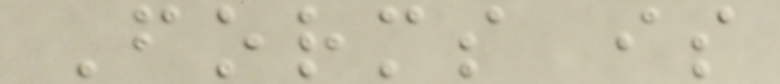Forms is
